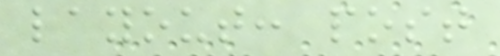layout: post
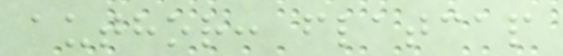author: flatcap
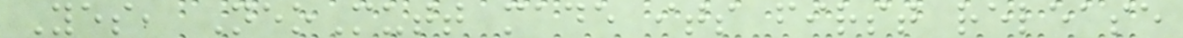Yes, NeoMutt made its first release
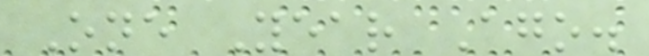One Year Ago.
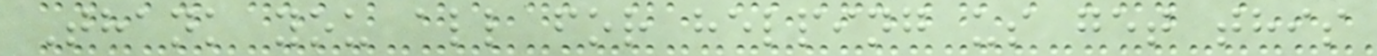Thank you all for helping us get this
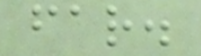far.
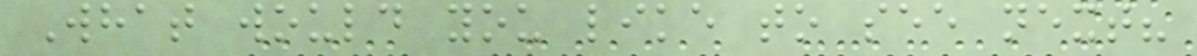What would you like to see next?
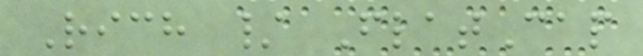Rich / FlatCap
